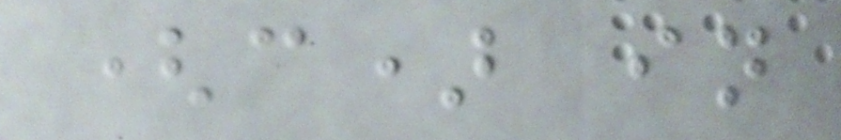(c) in
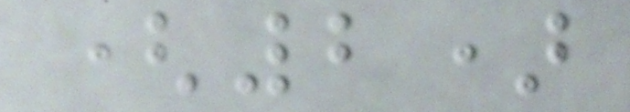(2)
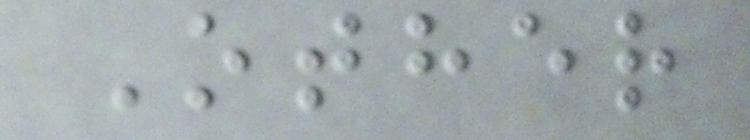Other
